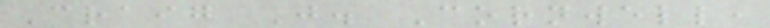Craig J. Cornwell,
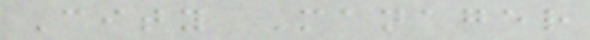City Manager
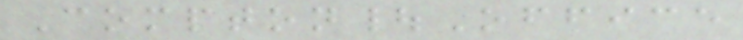Compton|Office
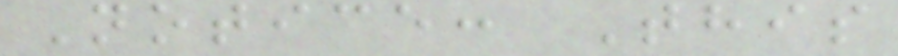Notice: This
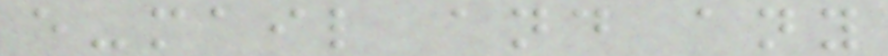e-mail and any
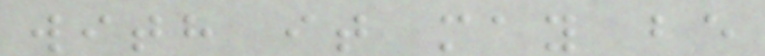with it may be
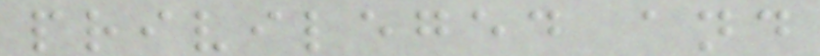privileged and
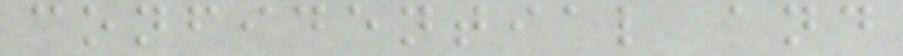confidential and
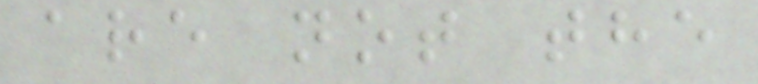are not the
